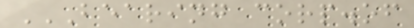BEARING CORP.OF
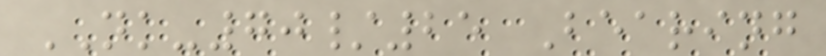NK-70/25 Bearing
